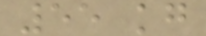55 kg
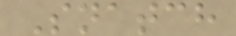Snatch
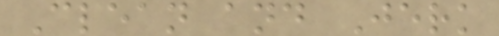Clean and Jerk
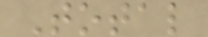Total
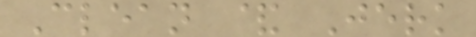Clean & Jerk
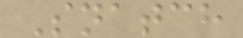Snatch
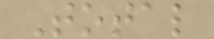Total
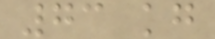73 kg
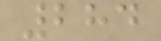284
